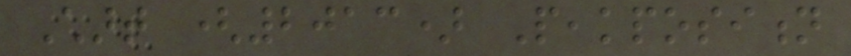Chart (2013) Peakposition
